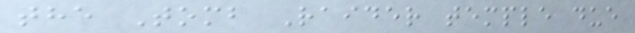the Tomb Raider temple due
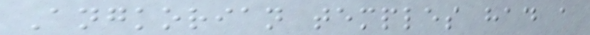Angkorian temples had a
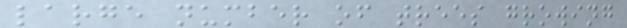large number of trees growing
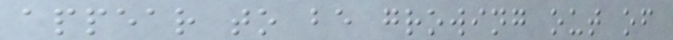appear to be growing out of
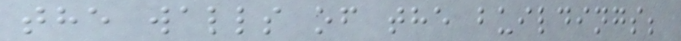the walls of the buildings;
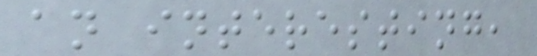an interesting,
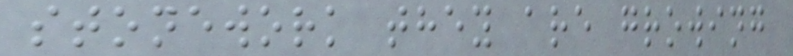stonework they are growing
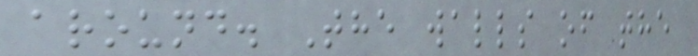around. The walls of the
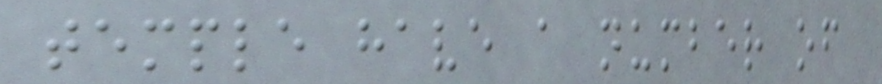temple have a number of
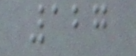127
